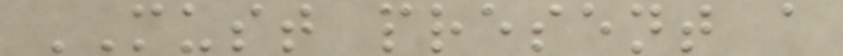MUST present a
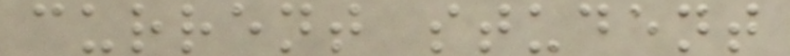current student
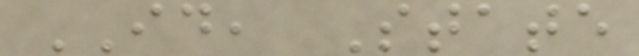ID, State
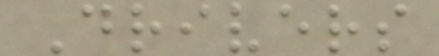Drivers
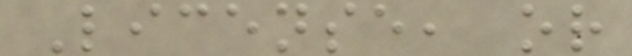License, or
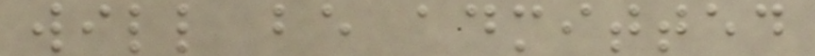will be admitted
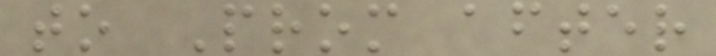to Prom after
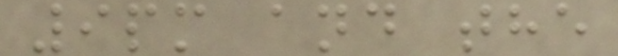9pm and the
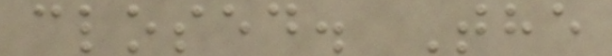closed. The
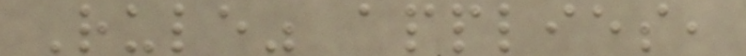Rule" applies,
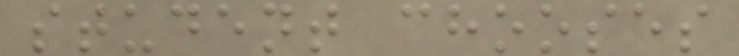student chooses
